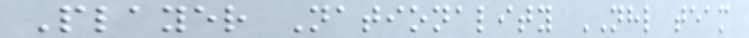Player Nationality NHL team
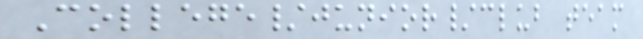College/junior/club team
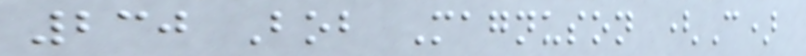230 Bob Magnuson (C)
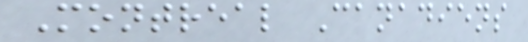Montreal Canadiens
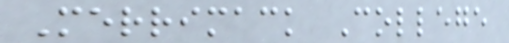Merrimack College
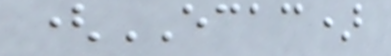(ECAC)
